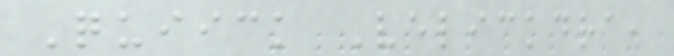Quiick Velickdra,
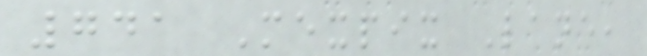741 Mexpix Lane,
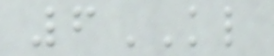6KL
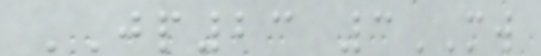JP23 3MW
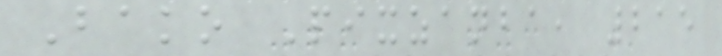Bako Pixzanba, 215
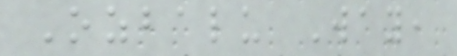Ozbalu Way,
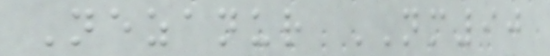Nezanur NM90
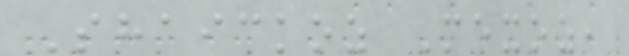Shaickoz Mexoz,
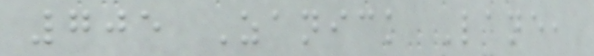705 Zanick Lane,
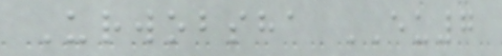Urwobsha EU7
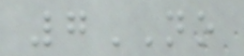7NO
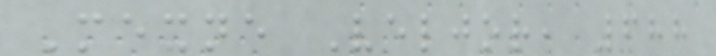Mexne Veljor, 688
